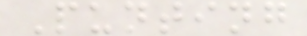Punting
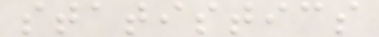statistics
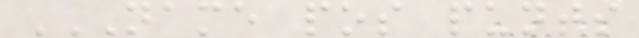NAME POS PUNTS
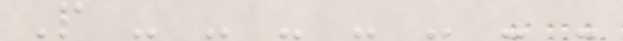P - - - - - - -
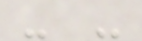- -
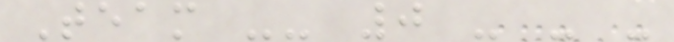Team -- 0 - - -
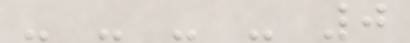- - - - 0
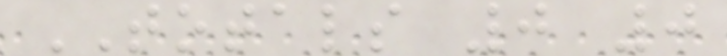TOTALS 0 0
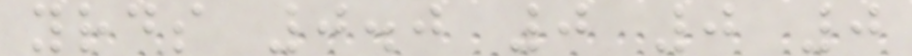yrds 0.0 0 0 0
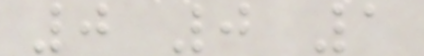0 0 1
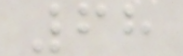68
